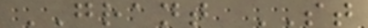GRANT ST
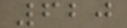620
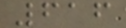616
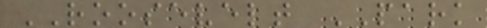ROOSEVELT PARK
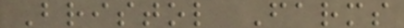Bristol Farms
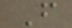F
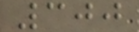300
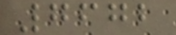7672
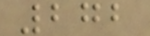272
